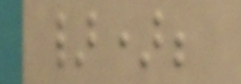});
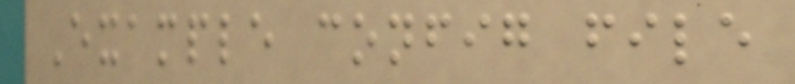Example config file
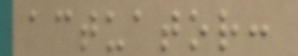actuator:
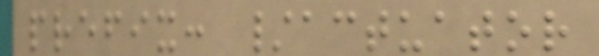prefix: /actuator
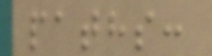paths:
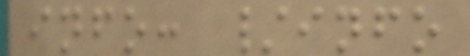info: /info
